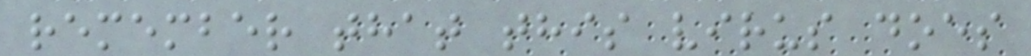remember that this virus does
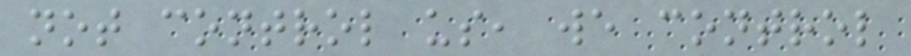not control us, we control
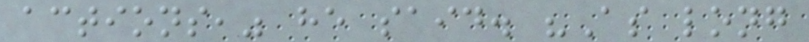actions," he said. "As long
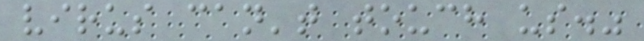virus can't touch us."
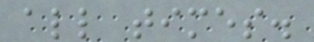all times.
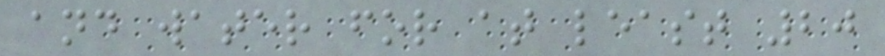and water for at least 20
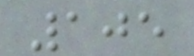105
